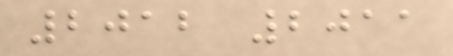2012 2011
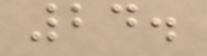24.
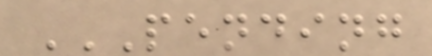PENDING
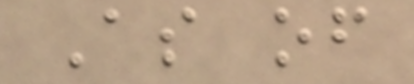As of
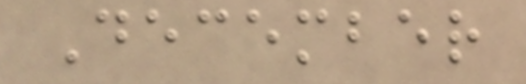December
